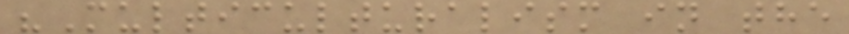"Multiculturalism in the
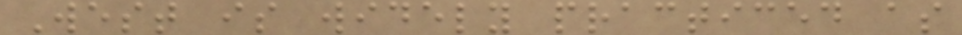West is widely practiced as
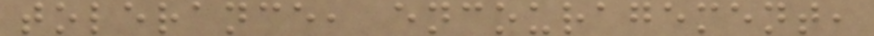tolerance, encouragement,
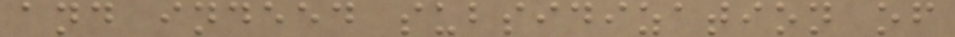and indeed subsidization of
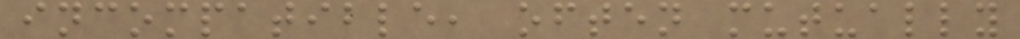incompatible, often mutually
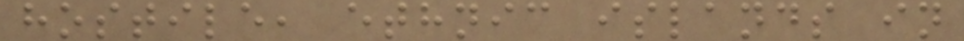hostile, ethnic islands in
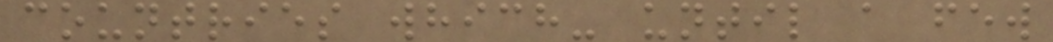countries which- until a few
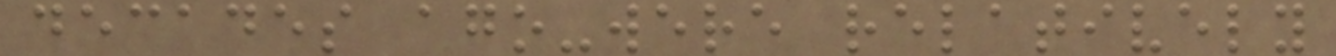decades ago-were relatively
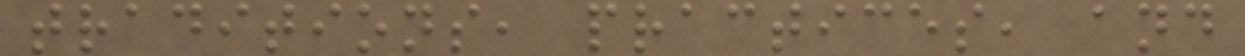traditions, practices, and
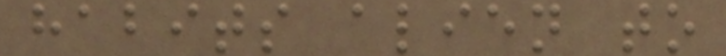habits alien to
